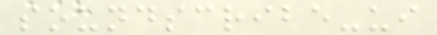soundscribe-ui
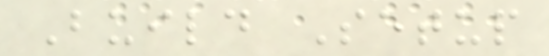Build Setup
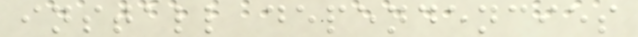install dependencies
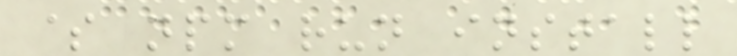$ npm run install
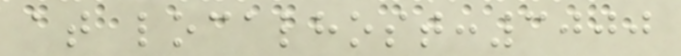at localhost:3000
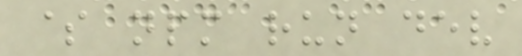$ npm run dev
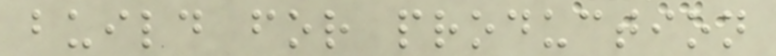build for production
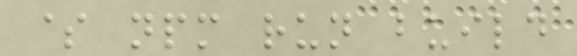$ npm run build
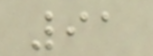91
